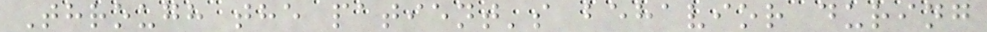Through the patient's behavior during
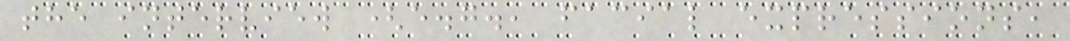the interview (e.g., facial expressions,
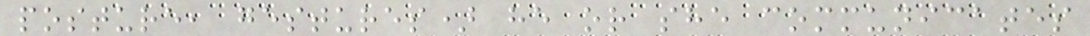posture, gestures) he or she communicates
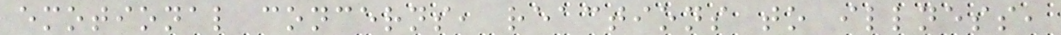emotional concerns, reactions to illness,
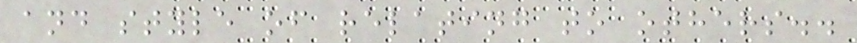and style of relating to others..
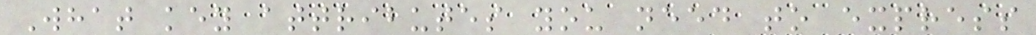What key attributes you need to express
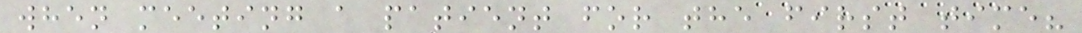when meeting a patient for the first time?
